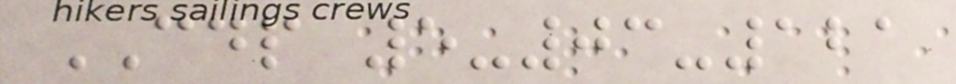CDP 5-03-121
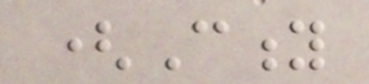(City
